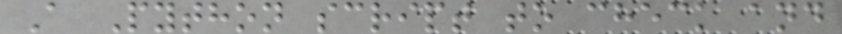A Python script to check and
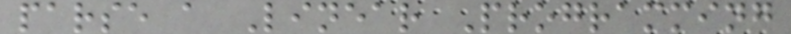parse a Linear Programming
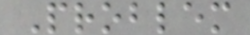Problem
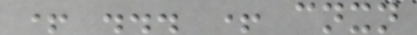+ ... + cnxn
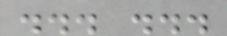... ...
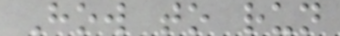How to run
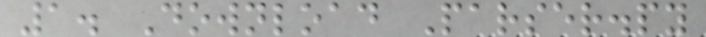1. Download Parser.py
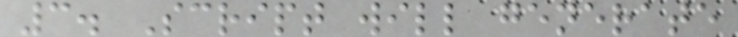3. Script will generate
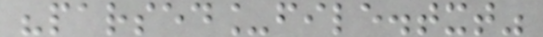"parsed_file.txt"
